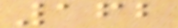162
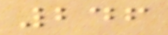246
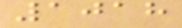1018
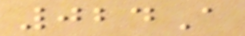024A
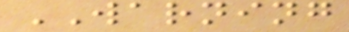WARNING
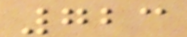723
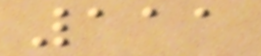111
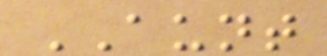AUNT
